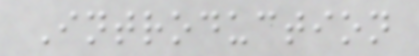Introduction
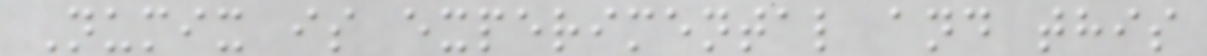Numix is experimental and this
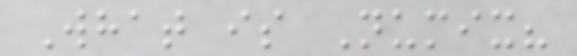What is Numix?
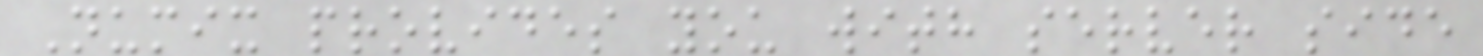Numix provides you with server side
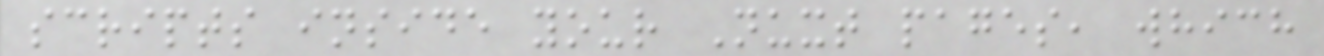scripts inside your Nuxt pages, which
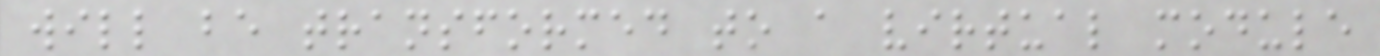will be transformed to a virtual module
